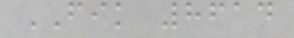FIK 8614
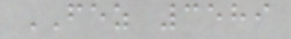FEZ 3589
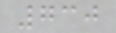730
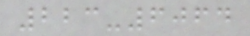223-6064
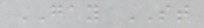GAY ST
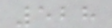528
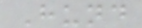Hund
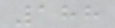188
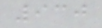930
